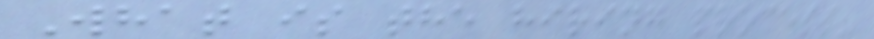What is the hiring process?
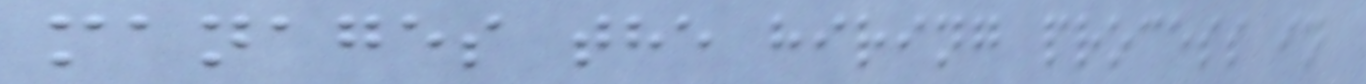manages the hiring process in
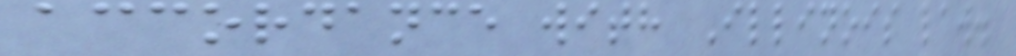accordance with Illinois law.
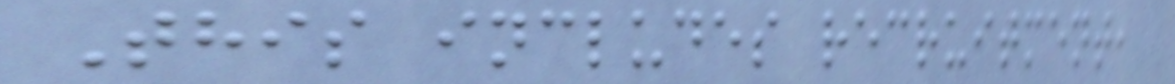This includes recruitment,
